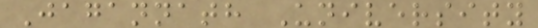Jagannath University
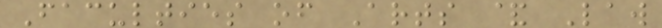Faculties of Arts & Law
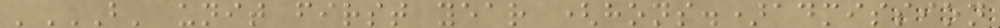'B' UNIT FIRST YEAR (HONS.)ADMISSION
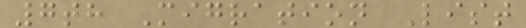7th Migration List
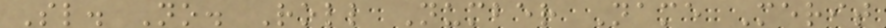Sl. No. Roll Number Name Merit
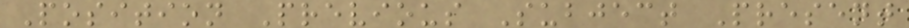Position Previous Subject Present
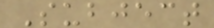Subject
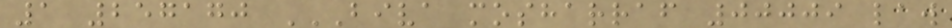1 257170 BIVA MOSHARRAF 00009 LAW
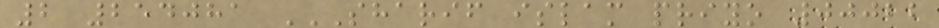2 254081 SHARIF ISLAM PRIYO 00022
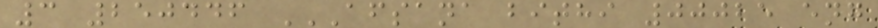3 250446 AFSANA BITHI 00025 ENG
